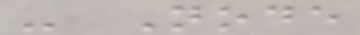- Node
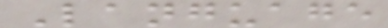Language
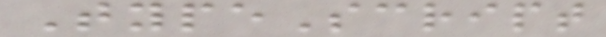TypeScript
